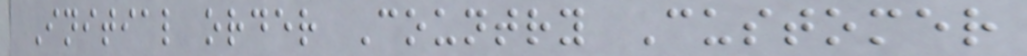Initial order Country Customer
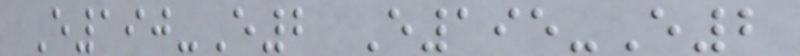E190-E2 E195-E2
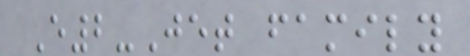E2-Jet family
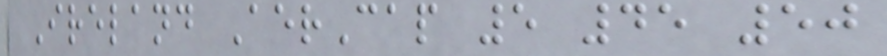Ireland AerCap 5 45 50
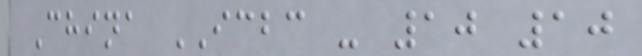China ICBC - 10 10
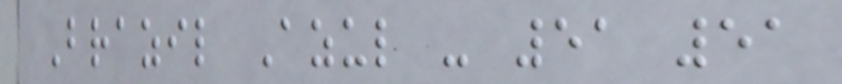Brazil Azul - 51 51
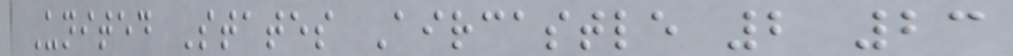United States Aircastle 2 23
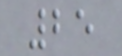25
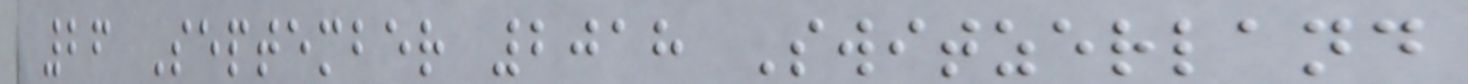26 September 2018 Switzerland
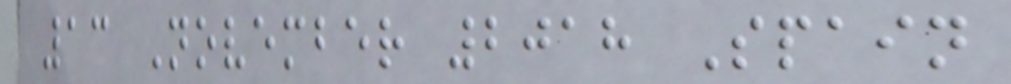13 November 2018 Spain
